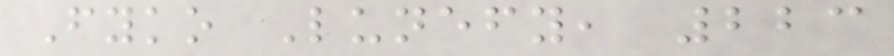Fyko Lunefy, 223
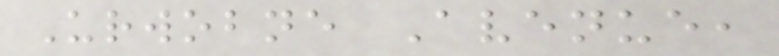Urwobne Avenue,
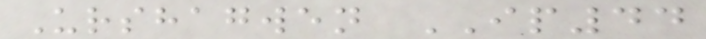Urshagwen IP44
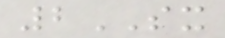2SX
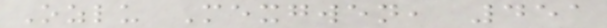Ozlu Mexgwen, 451
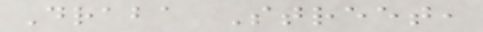Draba Street,
